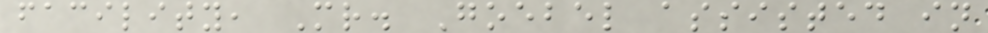facility, Mr. Goebel assisted in
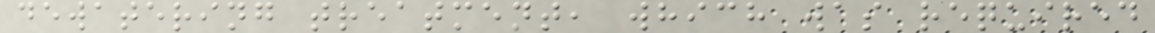dewatering treatment, which was required
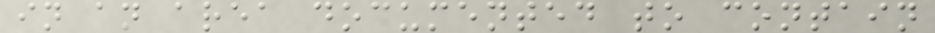in an area documented to contain
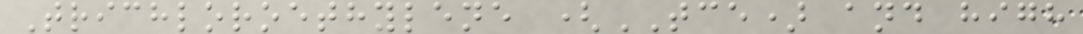Trichloroethylene (TCE) and high
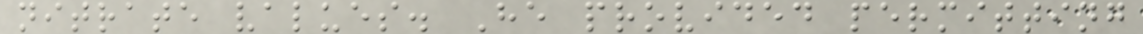nitrate values. He provided permitting
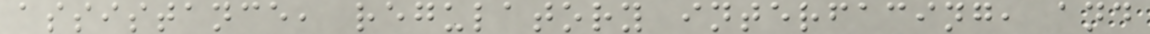assistance, regulatory interfacing, and
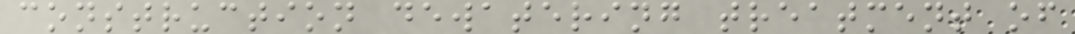construction dewatering treatment of
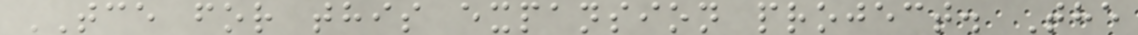TCE for this expansion project. The
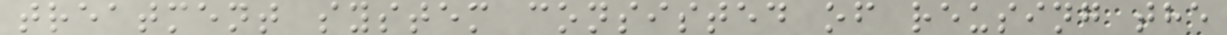treatment system consisted of reusing the
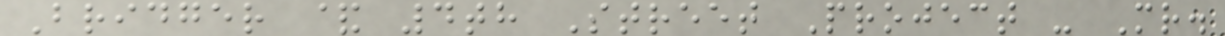Bridger & 4th Street Project - Mr.
